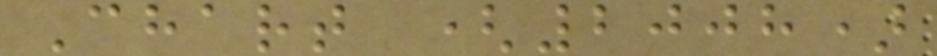Chart (2008)
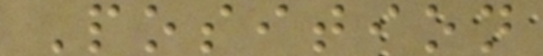Position
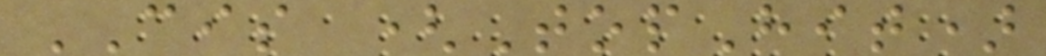CIS (TopHit)
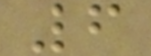6
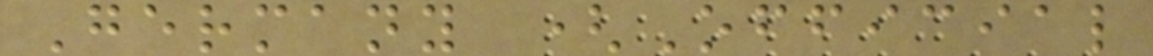Germany (Official
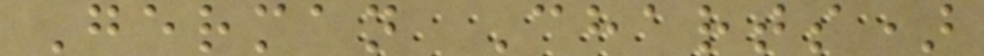German Charts)
